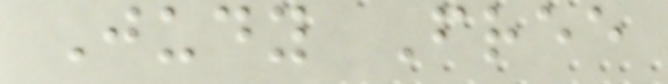Judy Free
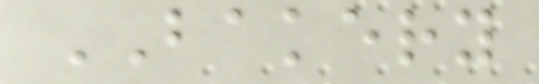BAKERY
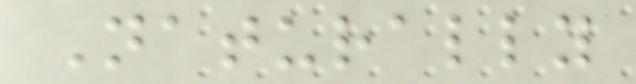Naturally
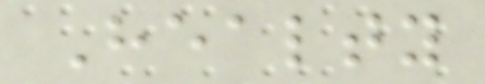Healty
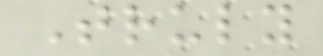Truly
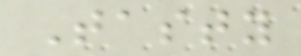Tasty
